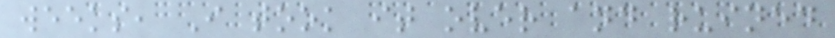weeks, I took it over and ruined
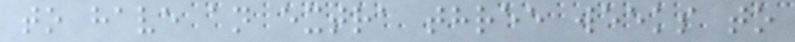to have an extra three weeks to
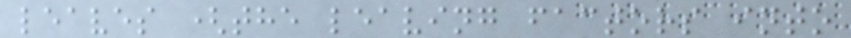leaves (the leaving factors into
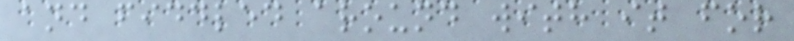and fiddled around with it for
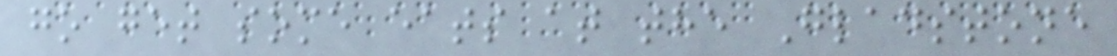go get some eats at the Gladstone
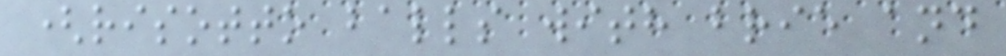(risotto balls with brie and
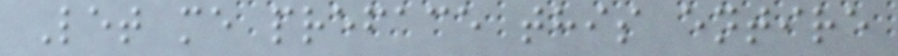Let me preface this entire
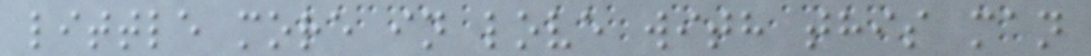little more in love with this man
